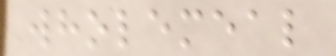wholemeal
